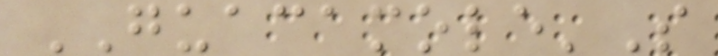GUACAMOLE'S
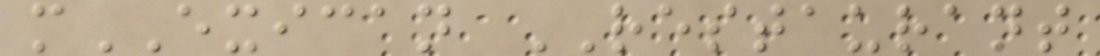mEXICAN RESTAURANT
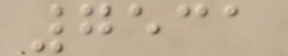7531
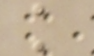k
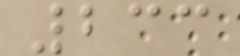233
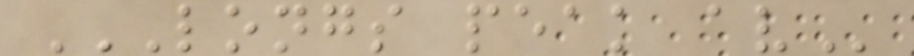LONGS PEAK AV
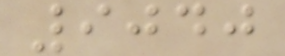9040
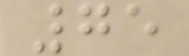75
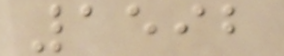1592
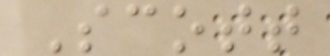Scott
